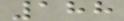188
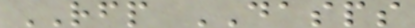RFP DASPS
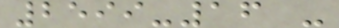2599-16 -
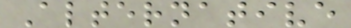Alternative
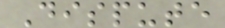Dispute
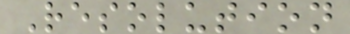Resolution
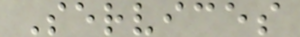Services
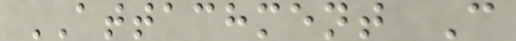ATTACHMENT C
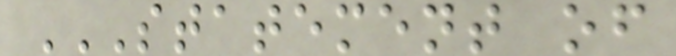STATEMENT OF
